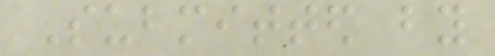Submitted by
